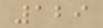129
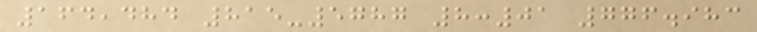164,484 815-5787 8:01 776.983
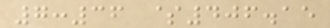7:36 $406.15
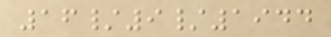16/9/1944
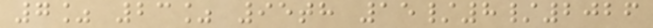7% 23% 95th 15/8/2026
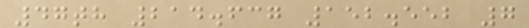47th 214.637 152.552 7
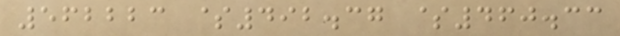562223 $492.37 $460.33
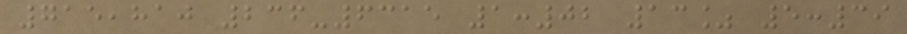715,810 236-6315 1:02 13% 5:39
